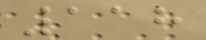118
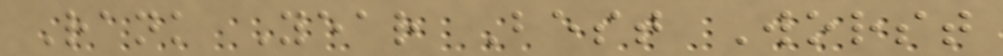Rank Year Best Worst
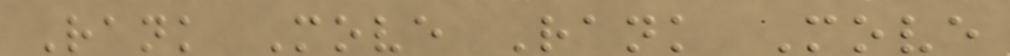Rank Move Rank Move
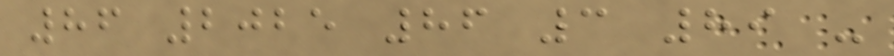86 2025 86 3 89 -
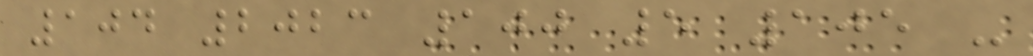104 2023 100 5 105 -
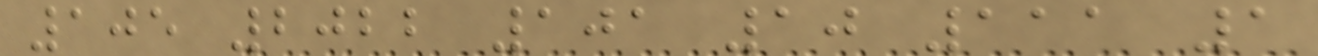105 2022 101 10 111 1
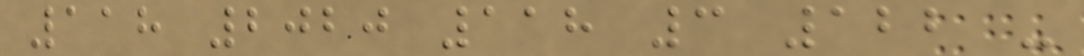118 2020 118 3 122 -
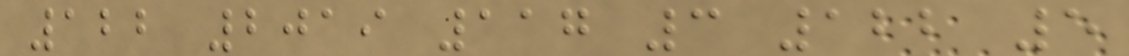122 2019 117 3 122 5
